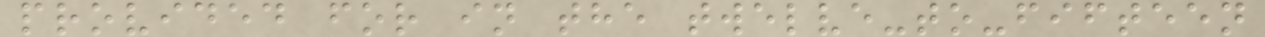provided for in the twelve-to-fifteen
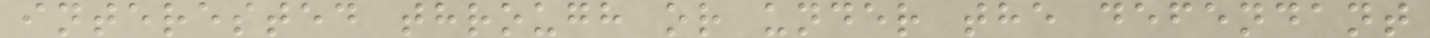interested through or under the defendant
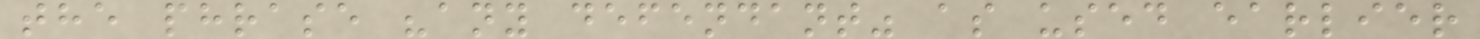the phrase "any defendant" as used earlier
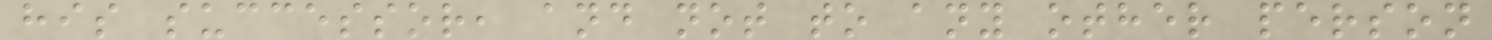his successor, and not to any other person
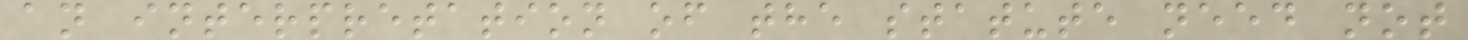an interpretation of the statute need not
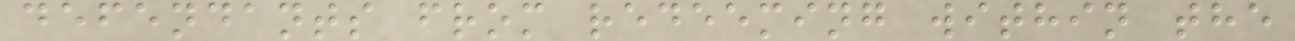defendants from redeeming within the
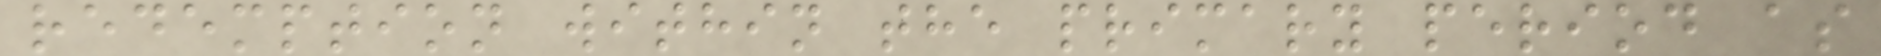redemption within the primary period as
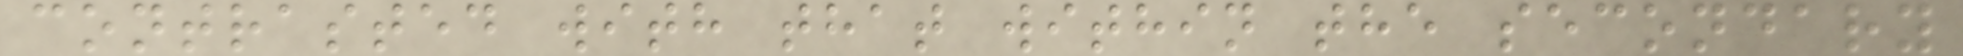contrasted with that within the secondary
